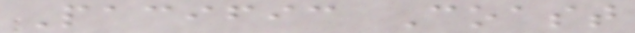Pacific Coast
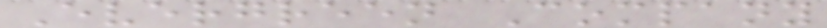Evergreen Company
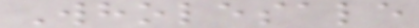Wholesale
